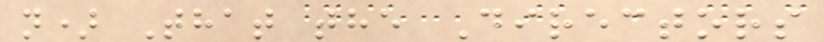n) That the Directors
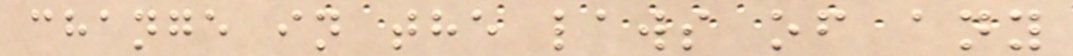change in the laws of any
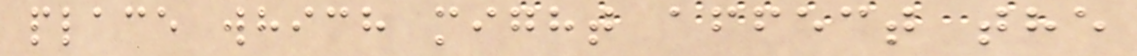place which might affect the
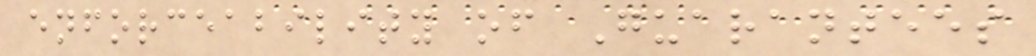enforceability of Guarantees
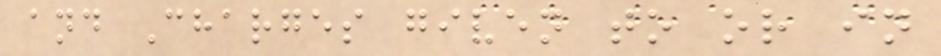and Charges given to or in
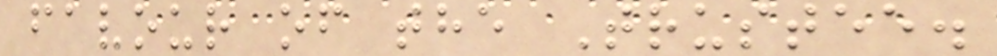favour of the Trustee.
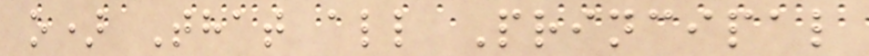o) That all Principal
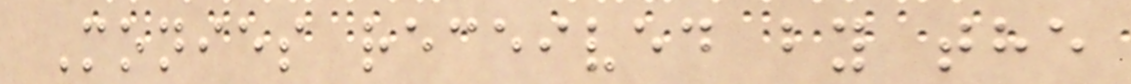Monies received by the
